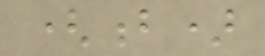(b)
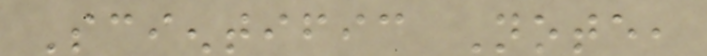Scientific Note,
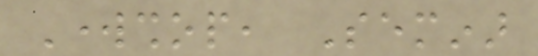Workshop, Seminar
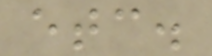etc.
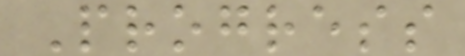Progress
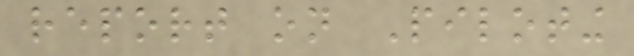report on Piloting
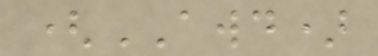(AWD)
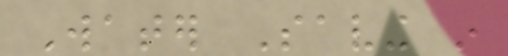Water Saving in
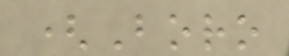(Boro
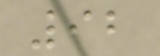92
